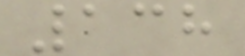138
